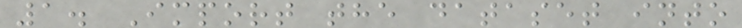1. Import the dataset into
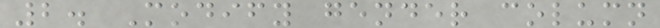2. Modify gender column
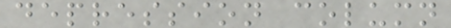depression column
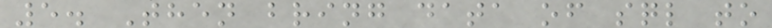5. Then bring data of sql to
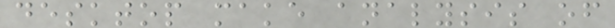desktop make analysis of
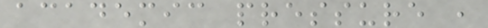academic pressure ,
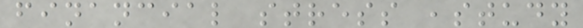financial stress ,study
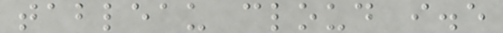tableau cloud i.e
